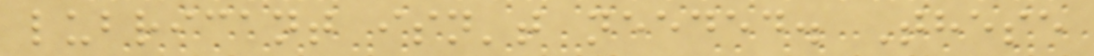lubricant isn't needed. These
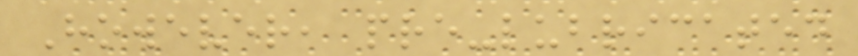However, pre-lubricated
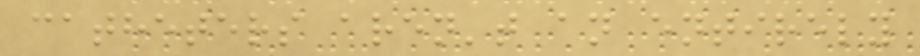catheters aren't an entirely
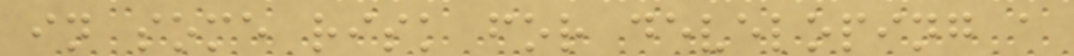in some risk for developing a
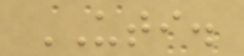UTI.
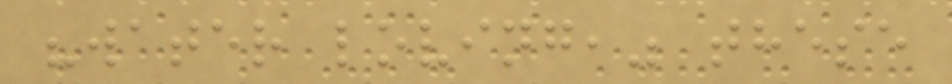"water loving," these
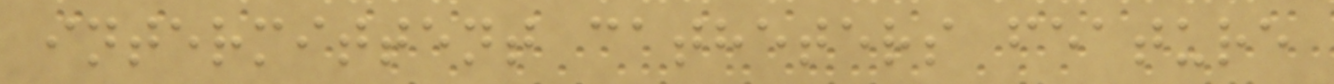intermittent catheters feature
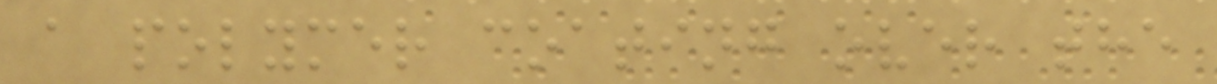a polymer coating over the
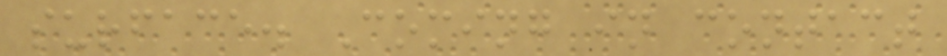surface. Coming in contact
